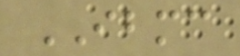IBMC
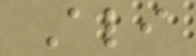Ali
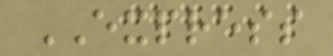EXPRESS
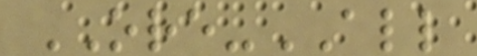ORE-ALL
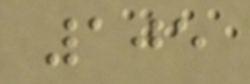105
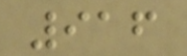916
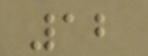12
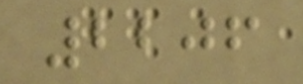2206
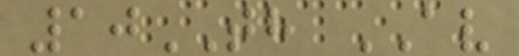10TH AV
